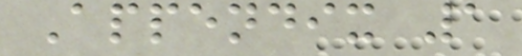Appendix 1
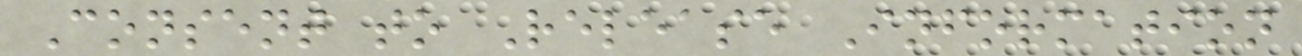Consent to Release Information
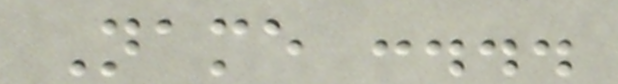Name :...
